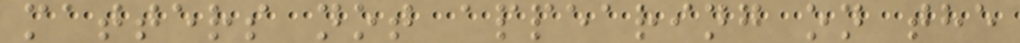matters not appearing on the
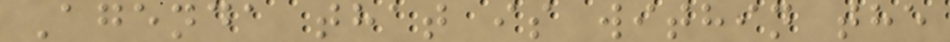Agenda that is within the
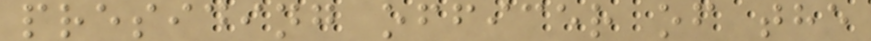presiding officer of the
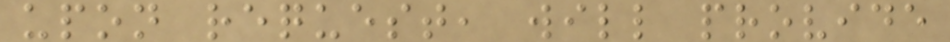upon request, will provide
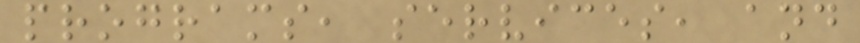programs, services, and
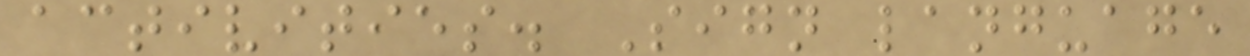activities. Sign language
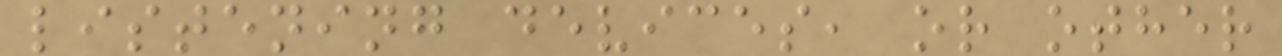listening devices, or other
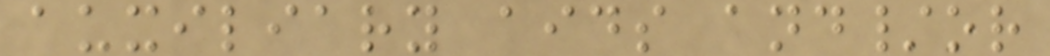auxiliary aids and/or
